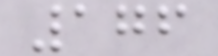176
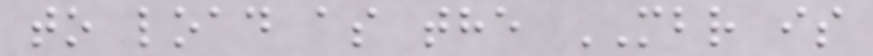to load as the MBR is
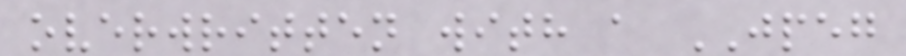overwritten with a JPEG
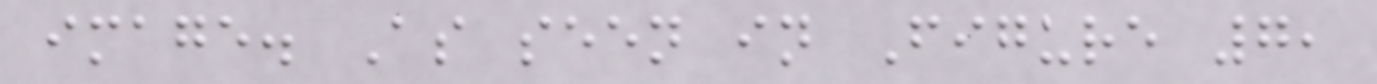image. As seen in Figure 7,
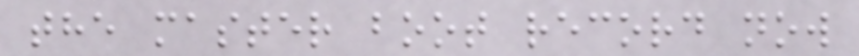the master boot record now
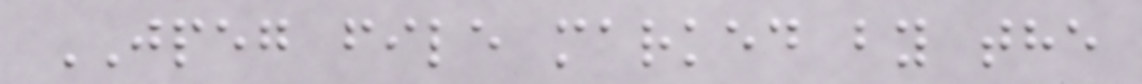JPEG file marked by the
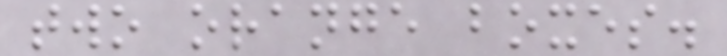two orange boxes.
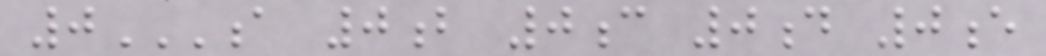0A 0B 0C 0D 0E
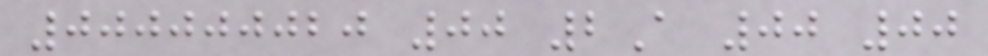000000020 00 2A 00 00
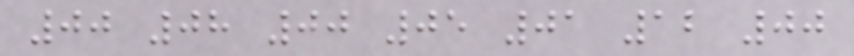00 08 00 05 01 12 00
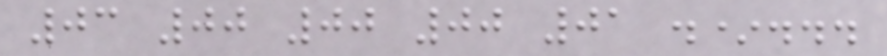03 00 00 00 01 .*...
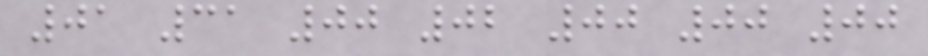01 31 00 02 00 00 00
